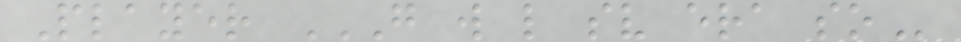Player G W L SV ERA SO
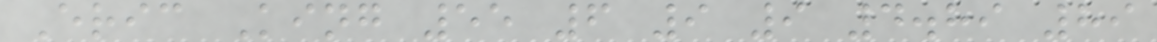Eric King 55 6 9 9 4.89 89
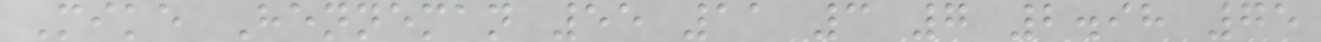Mike Henneman 55 11 3 7 2.98 75
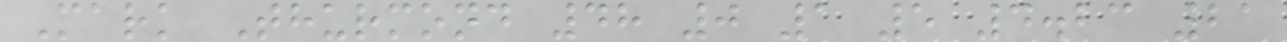Mark Thurmond 48 0 1 5 4.23 21
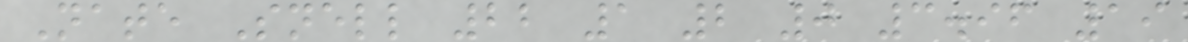Nate Snell 22 1 2 0 3.96 19
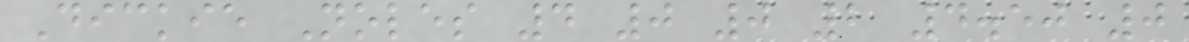Dickie Noles 4 0 0 2 4.50 0
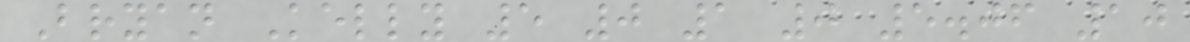Bryan Kelly 5 0 1 0 5.06 10
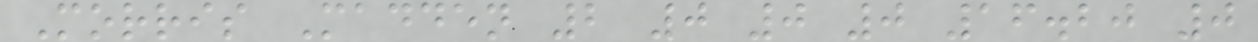Morris Madden 2 0 0 0 16.20 0
